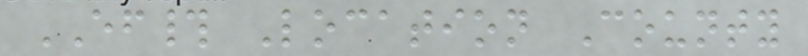EF# Location County
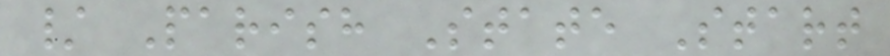/ Parish State Start
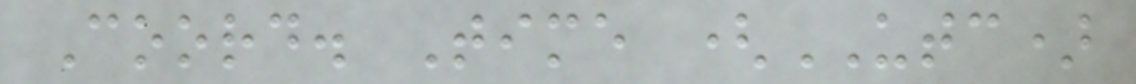Coord. Time (UTC)
